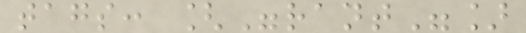tags: ["rant"]
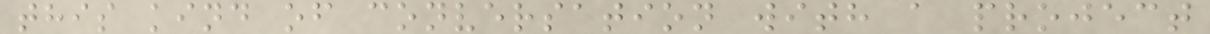this kind of conversation with a project
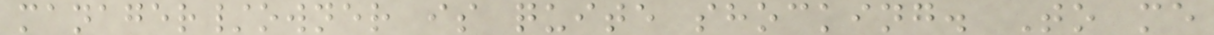manager/owner is quite shocking. To me
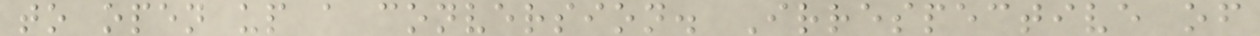to open up a conversion. Irrespective of
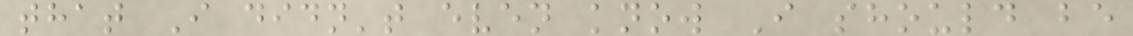that I didn't even know I should be
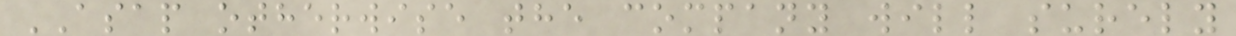ASAP otherwise the company will surely
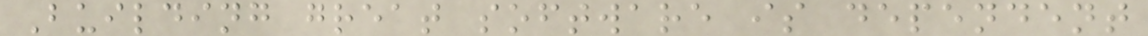Building great software is dependent
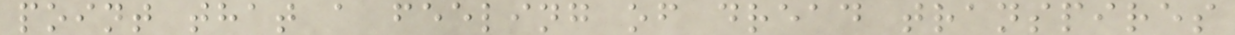point that a feeling of dread transpires
